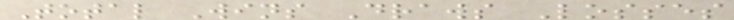Total Wins Draws Losses
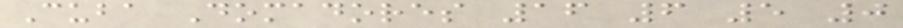Cuba Domadores 16 6 5 0
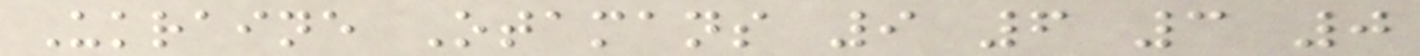Ukraine Otamans 9 6 3 0
